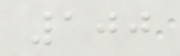100
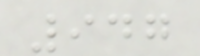947
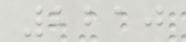2210
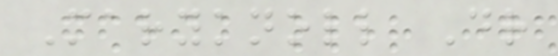Maryknoll Dr
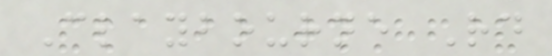Claybourne Rd
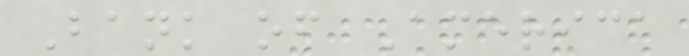Bank of America
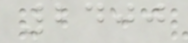2400
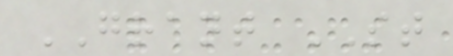GRANT ST
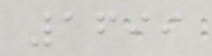1699
